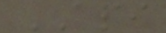API
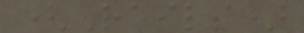(Rails)
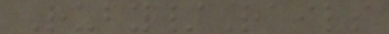Ruby/Rails
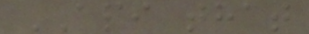API that
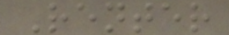Renter
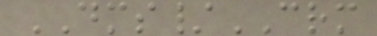DMS/CRM
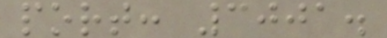port: 3001.
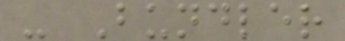- Bundler
